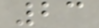23
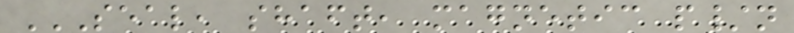SEAL, SHAFT, MAGNETIC P/N
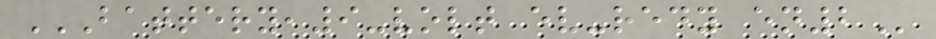BATTERY,9-VOLT EV-REDY EN2
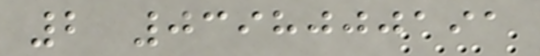2 0398000191
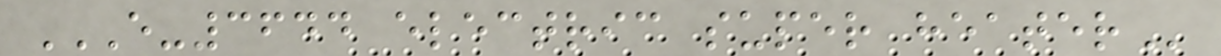E-3644 ELECTRIC SUPER HEATER
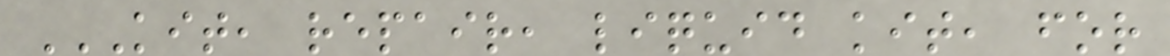KIT, REPAIR, LIQUID KIT, FOR
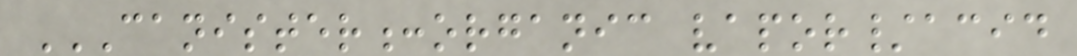CANISTER:ORGANIC VAPOR/ACID
